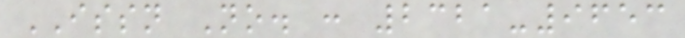ISSN No. : 2321-9653
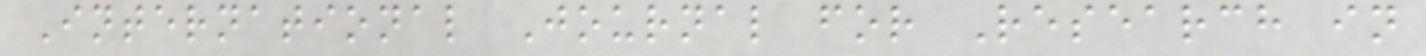International Journal for Research in
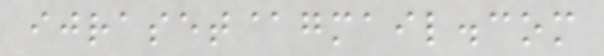ijraset@gmail.com
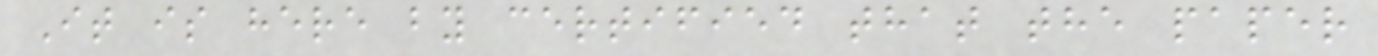It is here by certified that the paper
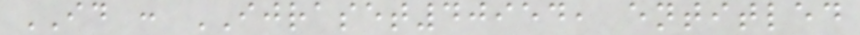ID : IJRASET40954, entitled
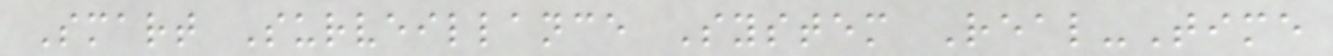Smart Surveillance System Real-Time
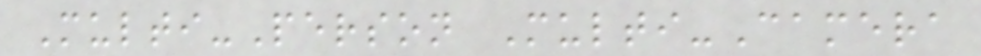Multi-Person Multi-Camera
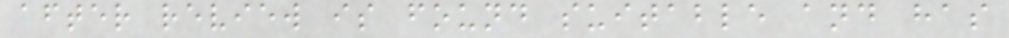after review is found suitable and has
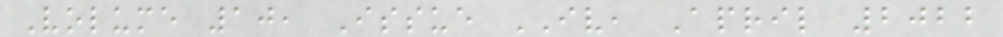Volume 10, Issue IV, April 2022
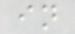in
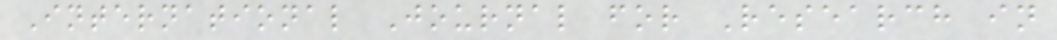International Journal for Research in
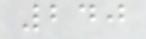240
